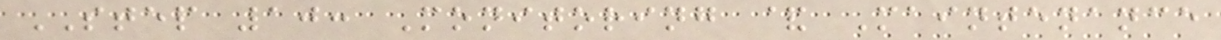STEP 10: Monitoring & Maintenance
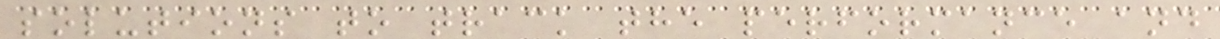solutions to track the performance and
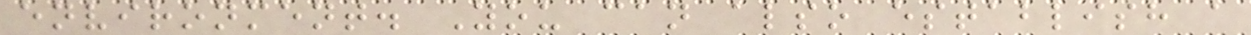environment. You can also establish a
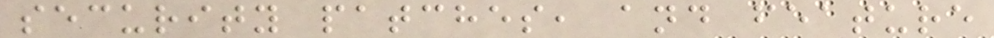security patches, and feature
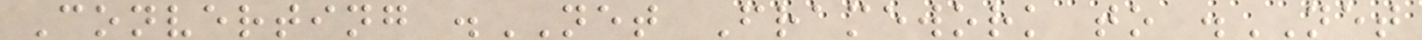Converting .NET Framework to .NET
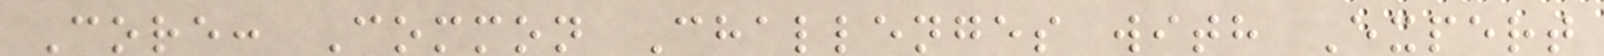Core: Common Challenges with Expert
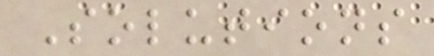Solutions
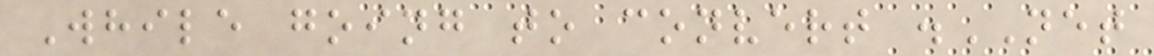While going to convert .NET
